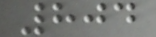804
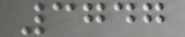3747
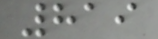819
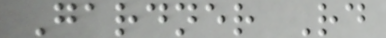Gardner Rd
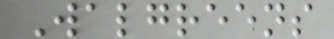Walgreens
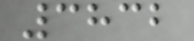3832
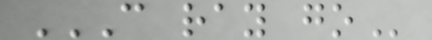C RAY GO
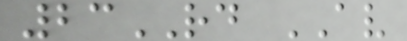23RD AV
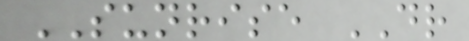SUNRISE DR
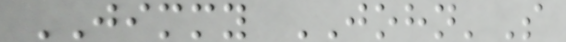JIMMY JOHN'S
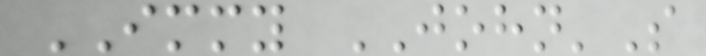IMMY JOHN'S
